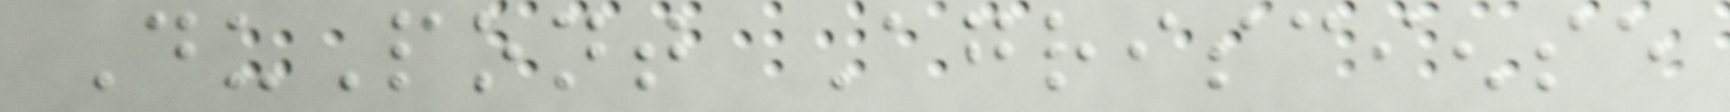DuPont Agrisciense
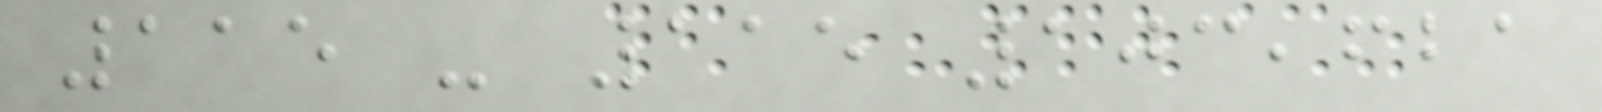115 - 115 103,621
